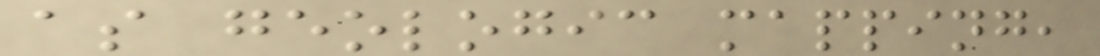as geologic mapping,
